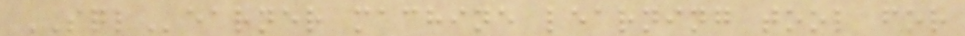SQLearner machine learning tool for
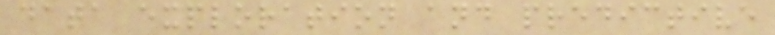data exploration and predictive
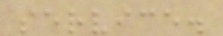service.
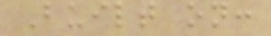Built on:
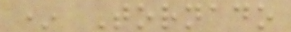* Tornado
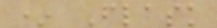* Flask
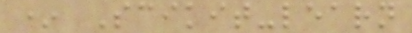* Scikit-learn
